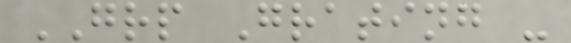GRP Grating -
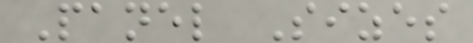Panel Sizes
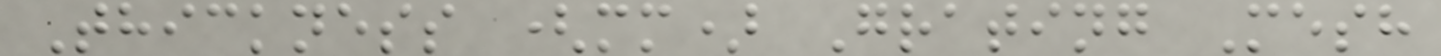Thickness (mm) Grating Mesh
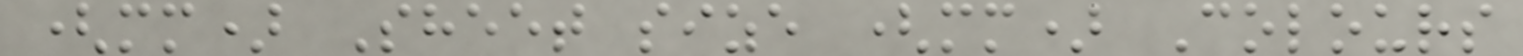(mm) Sheet size (mm) Colours
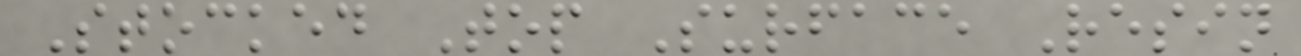Stocked Top Surface Resin
